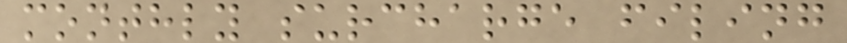monthly surcharge filing
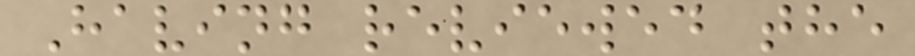Having reviewed the
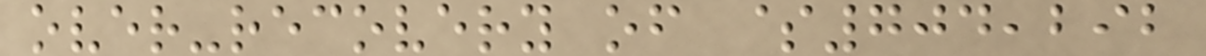over-recovery of $704,292
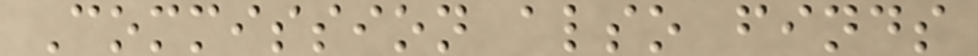Commission also finds
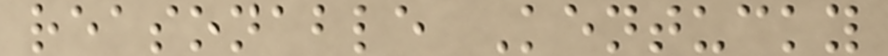reasonable Kentucky
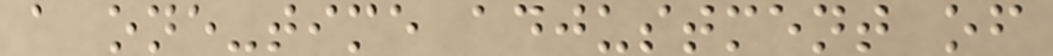a one-time adjustment of
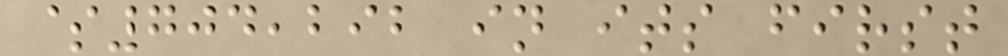$704,292 in its first
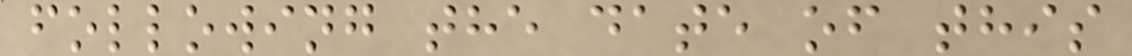following the date of this
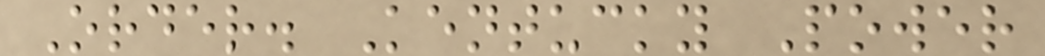Order. Kentucky Power
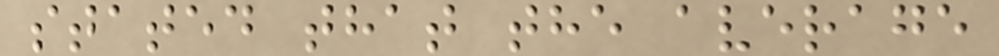stated that the average
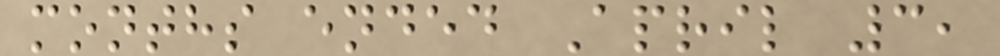months ended April 3,
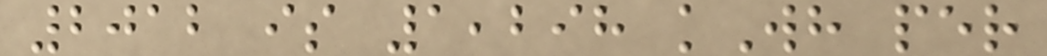2012 is 1,298 kWh per
